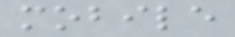mobile
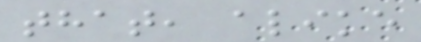that, alike
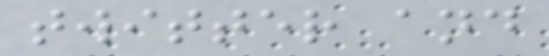twitter and
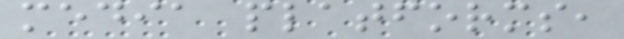media platforms,
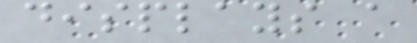displays a
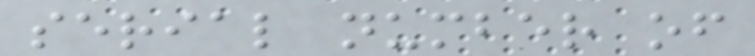serial number of
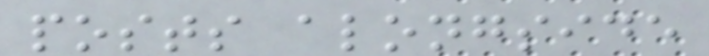posts alongside
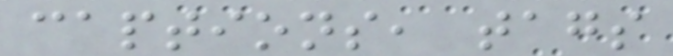captions, tags
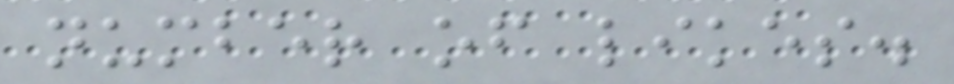number of likes.
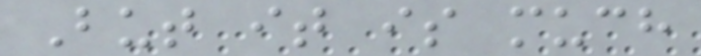But it is much
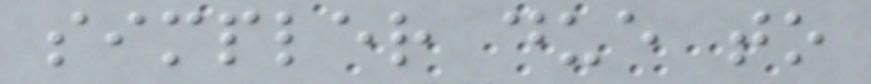simpler due to
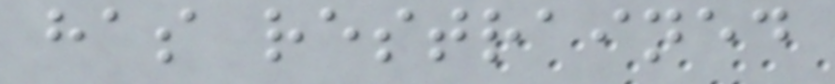has restrained
